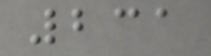231
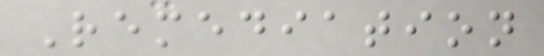Remediation
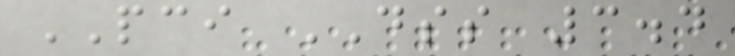PCI DSS 3.4
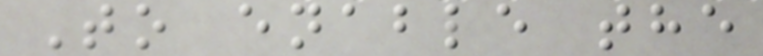To enable the
